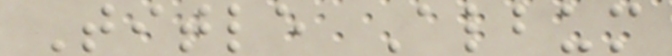Title Album
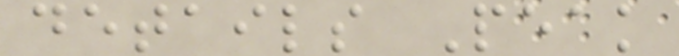details Peak
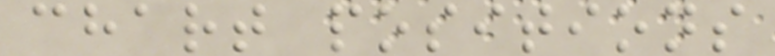chart positions
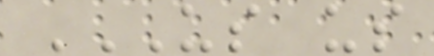US US
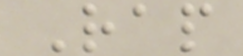Rap
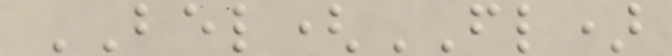BEL(FL)
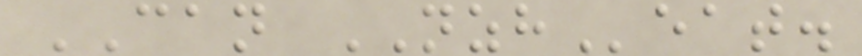CAN NZHeat.
